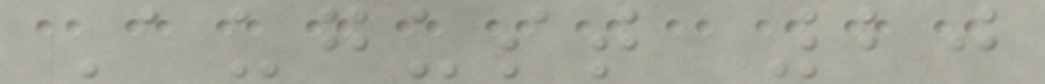August 20
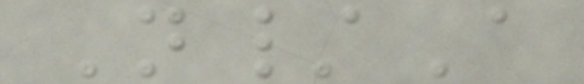N/A
